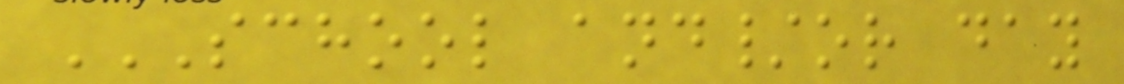SCHOOL AND/OR DAY
